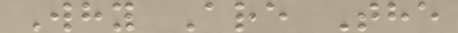Why Are The
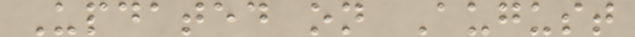Updated on August
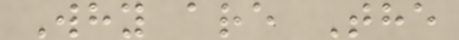Why are The
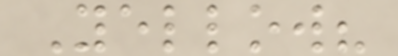Yellow?
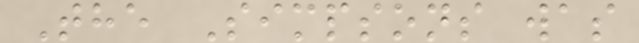The Simpsons was
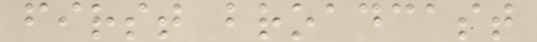first broadcast
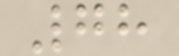78
